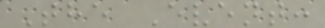The Event:
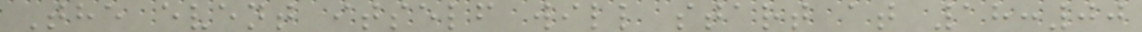The event itself will start at 18:00
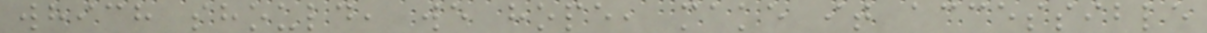which should, we hope, make it accessible
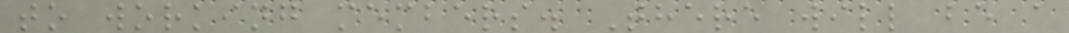to working members. There will be a
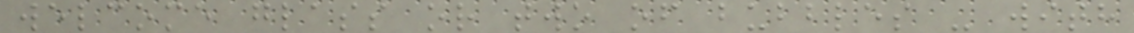welcome glass or two of bubbles - with
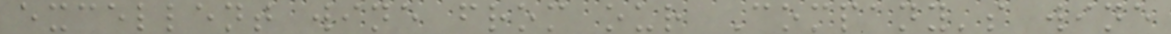excellent wine from our Company's wine
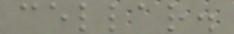cellar.
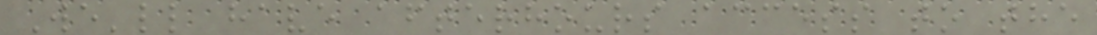We'll have afterhours access to the
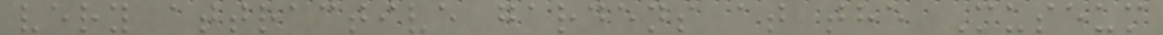very attractive gardens at the Museum
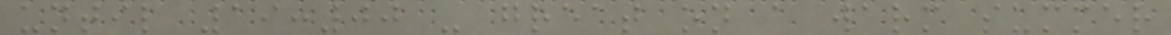until 19:00 - great on a warm summer
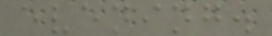evening.
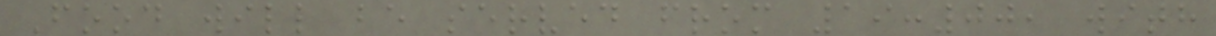Food will be served from 19:00, with
